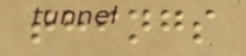things
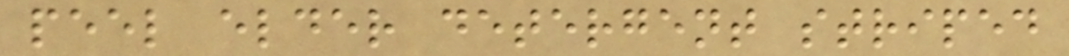peel elder detergent striped
